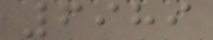6989
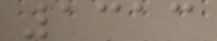1313
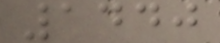1440
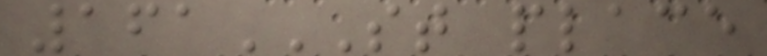161ST PLACE
